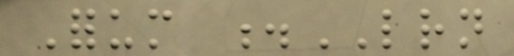Forum .LRN
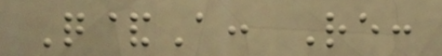Q&A: Re:
